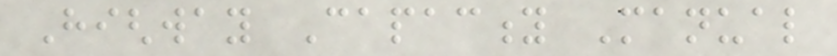Highway Capacity Manual
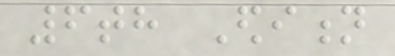6th Edition
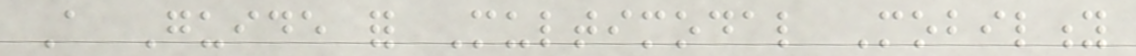A Guide for Multimodal Mobility
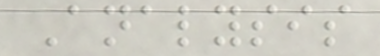Analysis
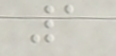1
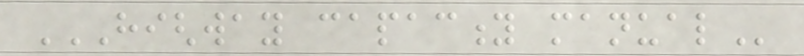HIGHWAY CAPACITY MANUAL
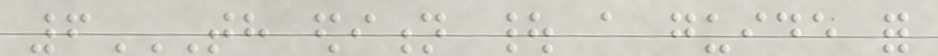6TH EDITION | A GUIDE FOR
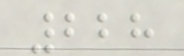228
